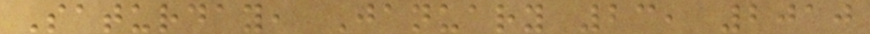Saturday, January 23, 2010
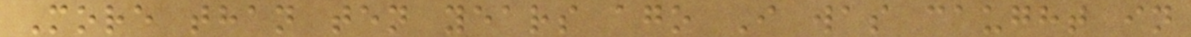More than ten years ago I was caught in
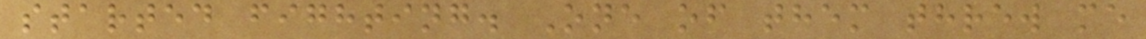started fighting. One of them threw me
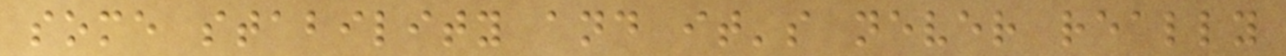some stability and it's never really
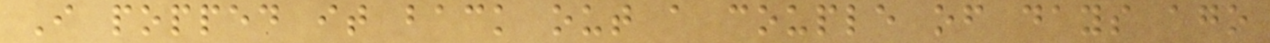I popped it back out a couple of days ago
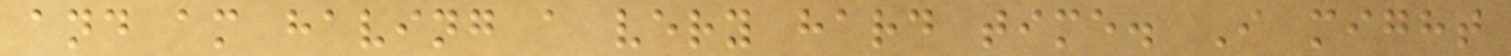and am having a very hard time. I might
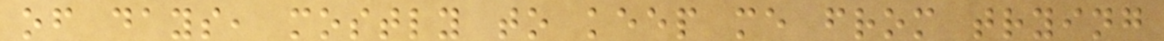of days, mostly to keep me from trying
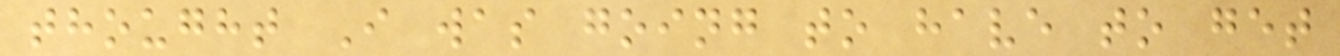thought I was going to have to get
